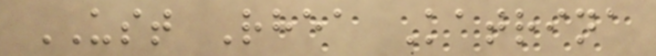UST Rhea Katrina
